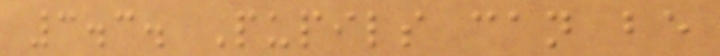3.3. Pupils can be
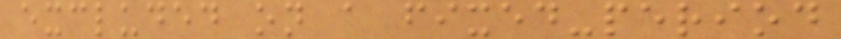excluded on a fixed-period
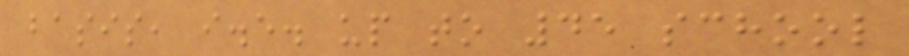basis, i.e. up to 45 school
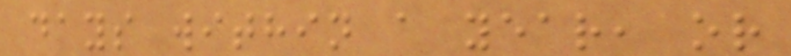days within a year, or
